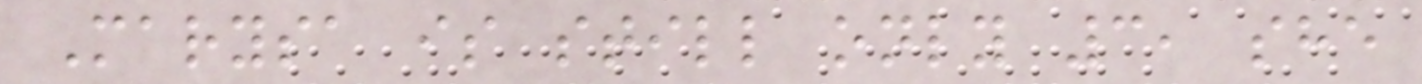Marysa is still only 3, she
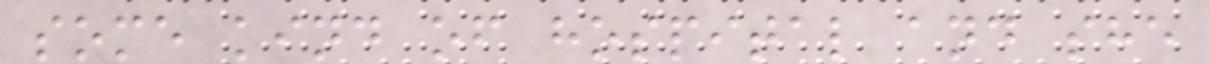some kind of hospital and she
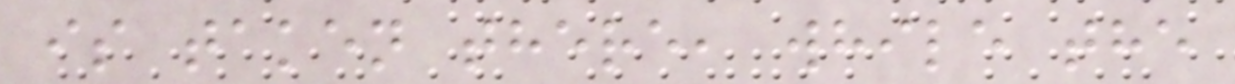is taken there, while the
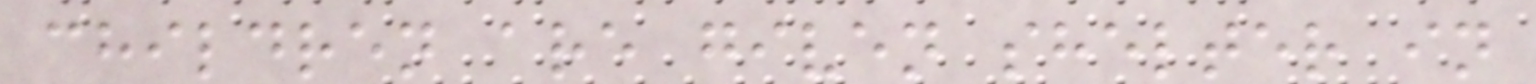children are given shelter in
